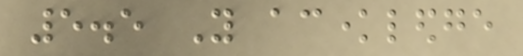5.5 You acknowledge
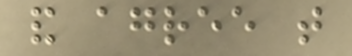and agree that
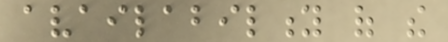availability of the
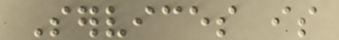Services is
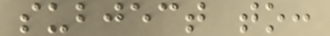subject to:
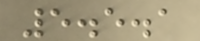5.5.1
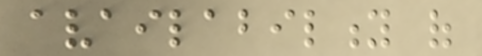availability of
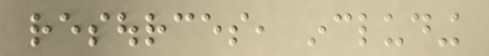resources, including
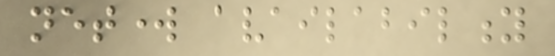network availability
